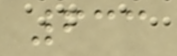633
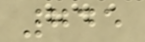745
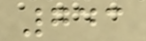743
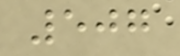507
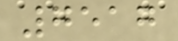7517
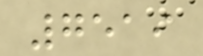7519
